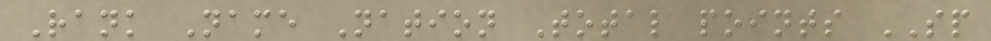Rank Name Nation Total points SP
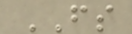FS
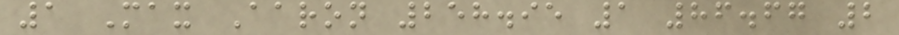1 Max Aaron 258.95 1 86.67 2
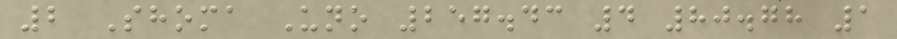2 Shoma Uno 257.43 4 80.78 1
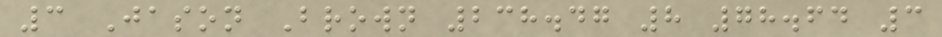3 Jason Brown 238.47 8 78.64 3
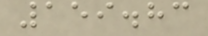159.83
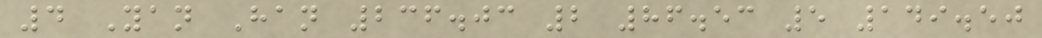4 Yan Han 236.03 2 86.53 5 149.50
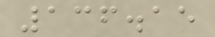136.15
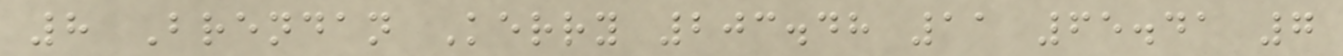8 Brendan Kerry 203.48 11 65.41 7
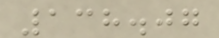138.07
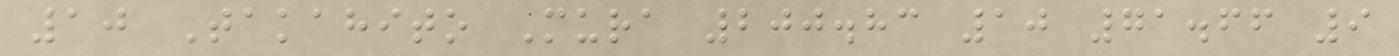10 Takahito Mura 200.83 10 71.66 9
